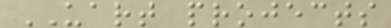UART projects
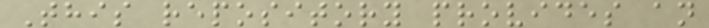This repository provides an
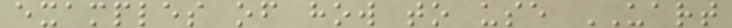examples of how to use UART
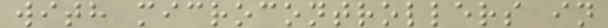with microcontrollers in
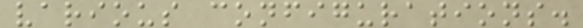various configurations.
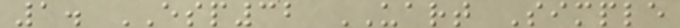1. ESP32 UART Simple
